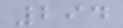294
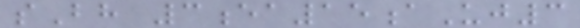sBh 3ea15aUj3
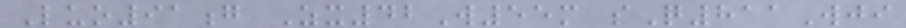Luo91g Zx42W55m sQ811Wji
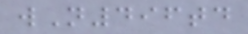wN496td
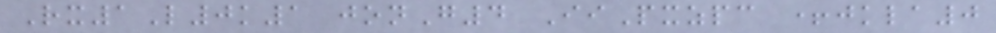Rx1L0k1 jonG4 IiPxzpc +jkla0
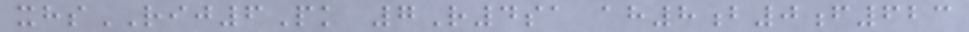xhsRIJ6Pk 7R4sa ah8b0f623
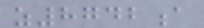z8742a
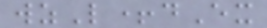wzL+dEx
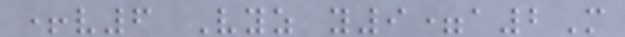+v6 Vyz y9=a2M
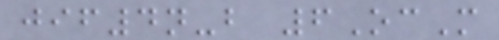jif4n-b 6OcM
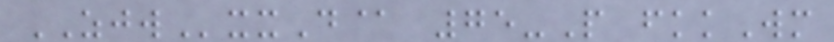ZJWxxD@ 75-P fkkWm
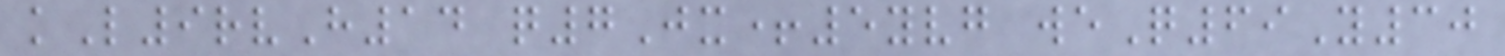kL9rvH14 q7Jx+5yvg weQ69Y30
